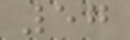57
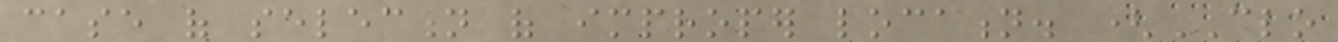case of selection of improper location. (CLO
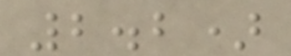2.2)
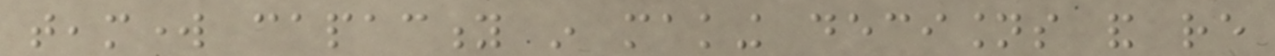teamwork capacity in making decisions and re
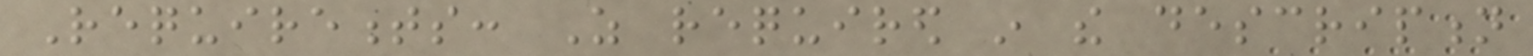Requirements: As required in the description
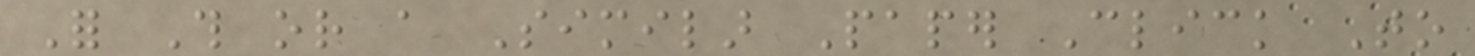For This or a Similar Paper Click To
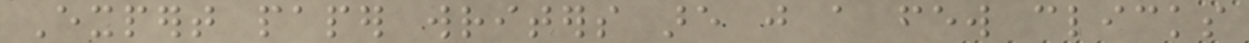Expert paper writers are just a few clicks
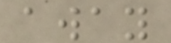away
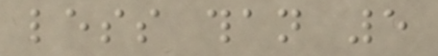less than 5
